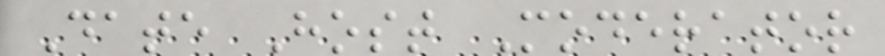Date Host Moderator
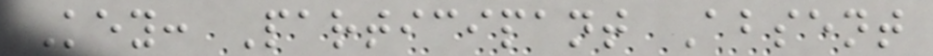Key: Participant Absent
